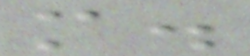m.
